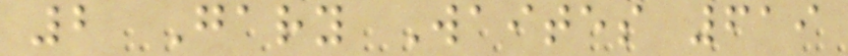2 Gary Waites 619
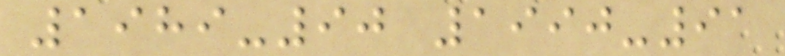1989-90 1990-91
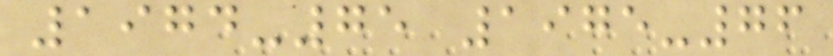1974-75 1975-76
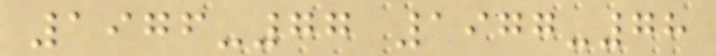1976-77 1977-78
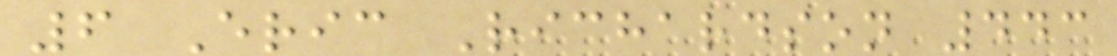6 Eric Richardson 443
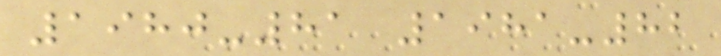1980-81 1981-82
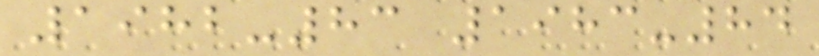1982-83 1983-84
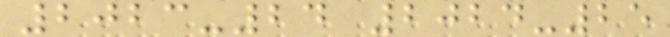2023-24 2024-25
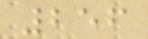256
